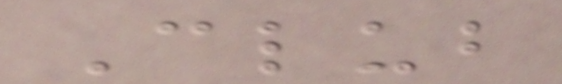Club
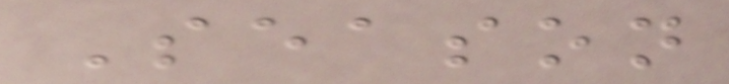Season
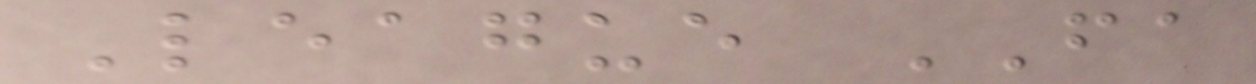League FA
